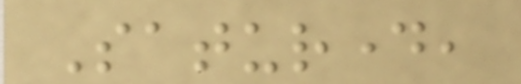Saturday,
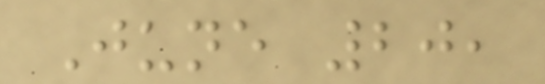June 20,
